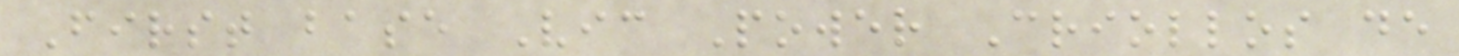First base Vic Power Criollos de
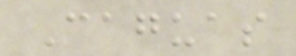Caguas
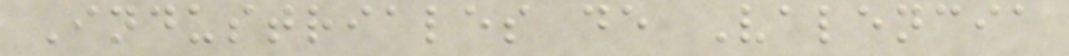Industriales de Valencia
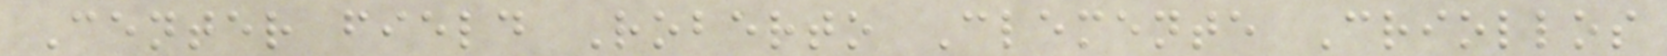Center field Roberto Clemente Criollos
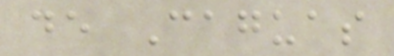de Caguas
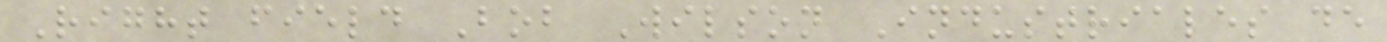Right field Bob Wilson Industriales de
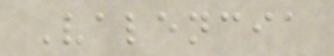Valencia
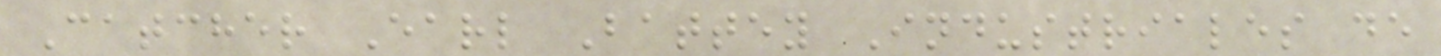Catcher Earl Battey Industriales de
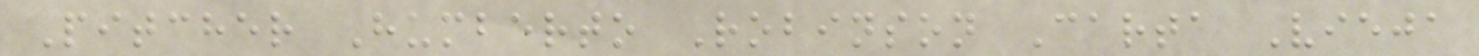Pitcher Humberto Robinson Carta Vieja
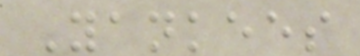Yankees
